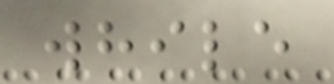while
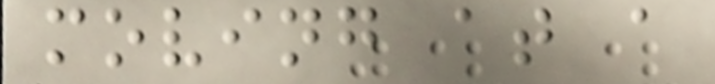moving at a
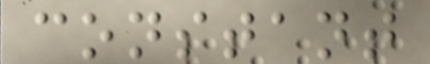constant
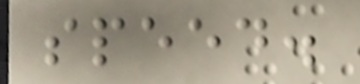speed.
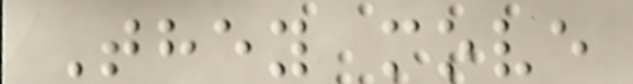They move
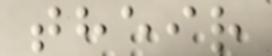their
